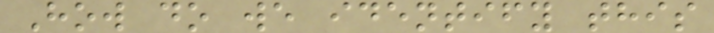How do we identify this
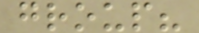group?
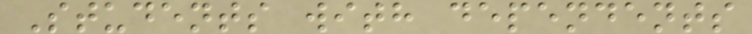Students with dependents
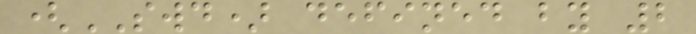(SWD) defined by 2
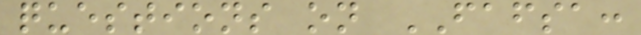questions on FAFSA:
